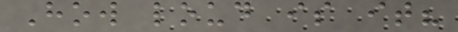How loud is it?
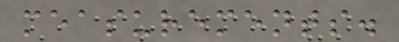measurements.
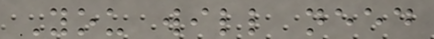You will need
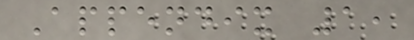Appendix 1,
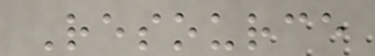Resource
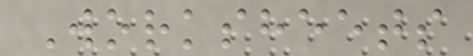Worksheets
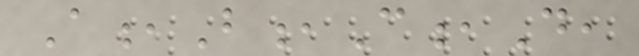A,B,C,D,
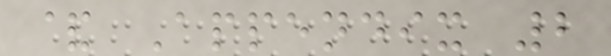& Appendix 2
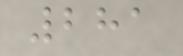281
